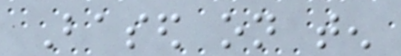Based on ten
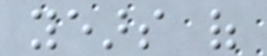years of
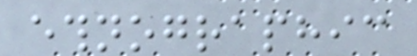ethnographic
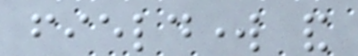fieldwork and
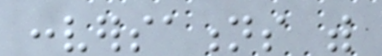conversations with
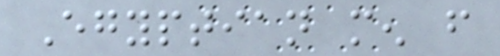Egyptian men from
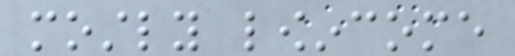mostly lowincome
